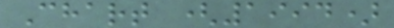Chart (1994)
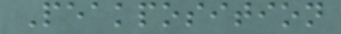Peakposition
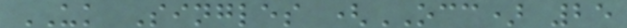UK Singles (OCC) 25
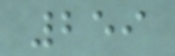259
